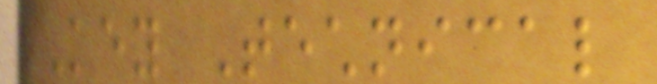Key Technical
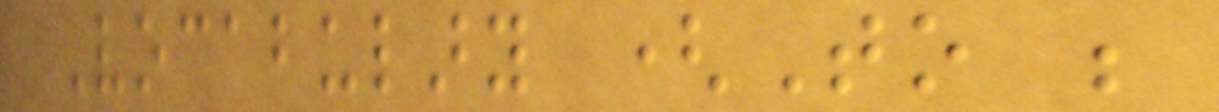Vocabulary (To be
